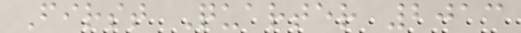First Quarter 2013
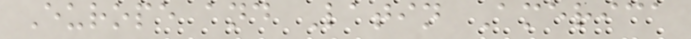Europe and Latin America
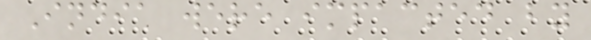India were impacted by
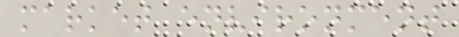market environment
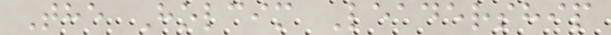The Holcim Leadership
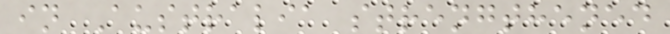in Australia strengthened
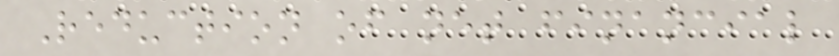Reduction of net financial
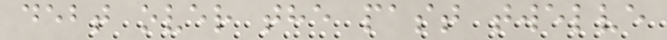debt over the past twelve
